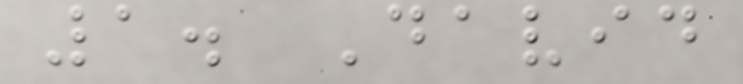1. David
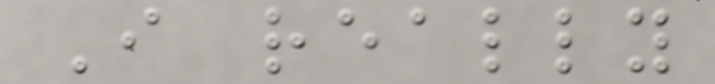I really
